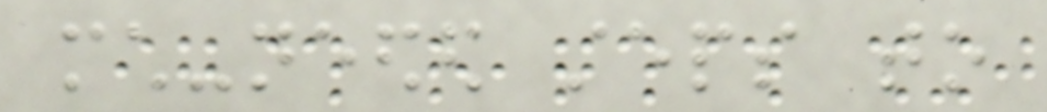much-needed steps to
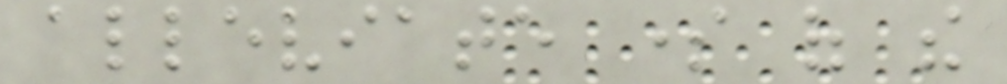alleviate some of the
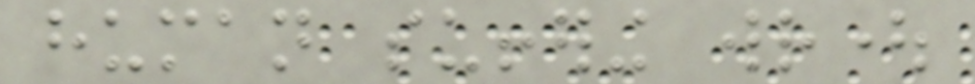human suffering wrought
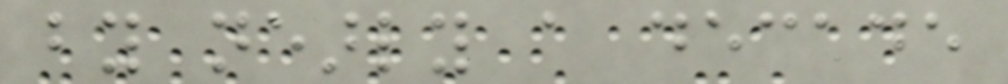by nearly a decade
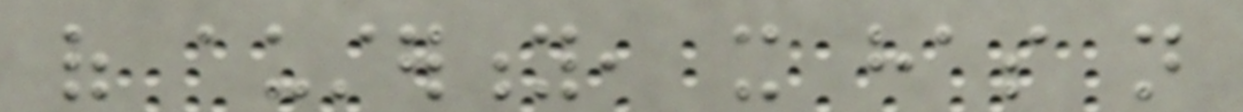of austerity, it has not
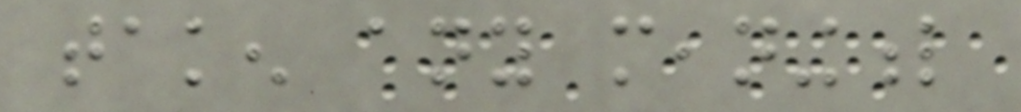taken any meaningful
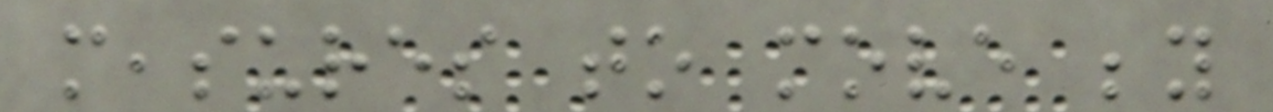measures to move beyond
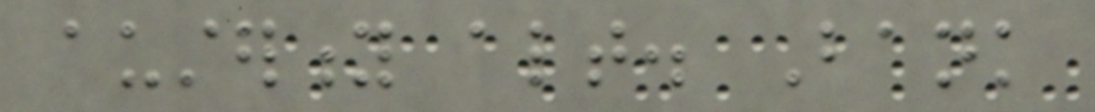austerity altogether. Bank
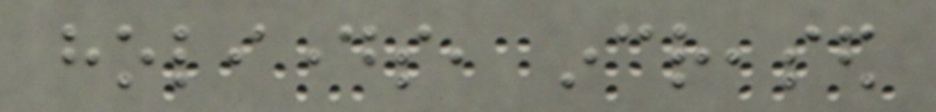holidays, increased
